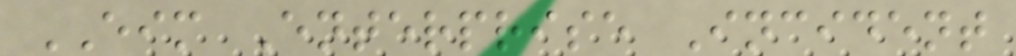EIM Enterprise Incident
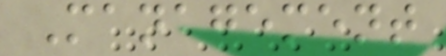Management
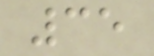35
